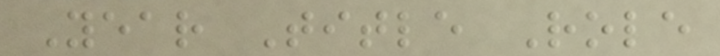Year Title Role
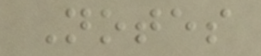Notes
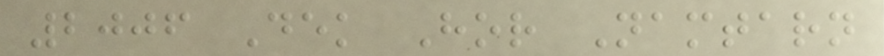2006 Dek Hor Namtarn
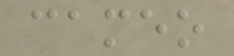cameo
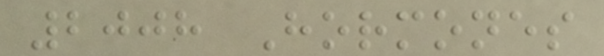2008 Hormones
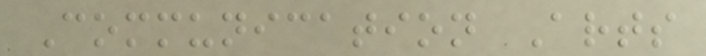Communication Arts
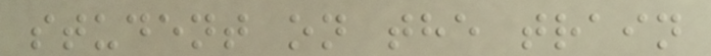student on the train
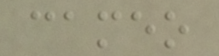cameo
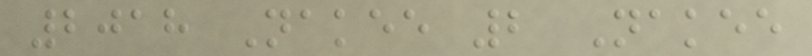2018 Nakee 2 Nakee
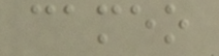cameo
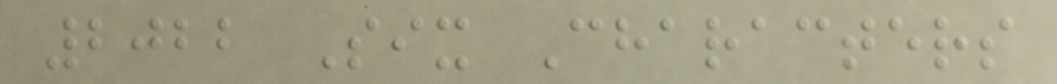2022 Six Characters
